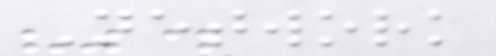Network
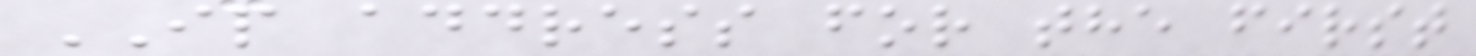IP address for the first
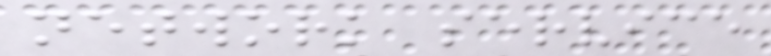network service
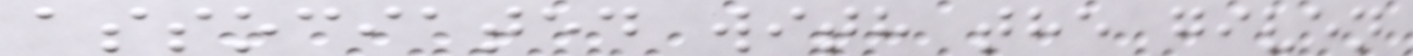associated with the given
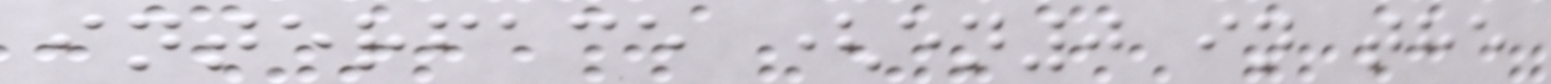interface (en0 in the
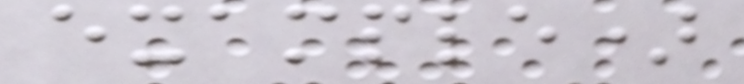example)
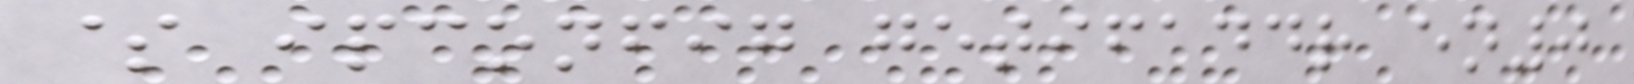$ ipconfig getifaddr en0
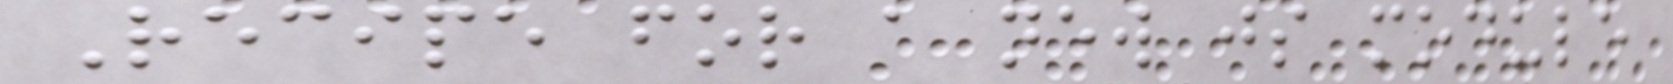Recipe for a new js module
